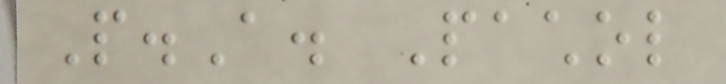P.A. Pachol
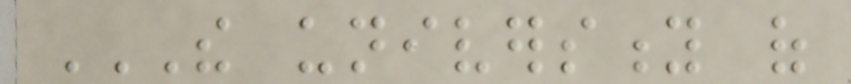THE UNIVERSITY OF
